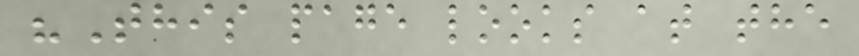"This page looks at the
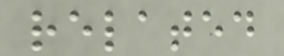related
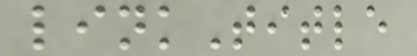linkTitle
